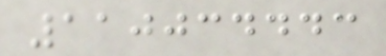110034443
